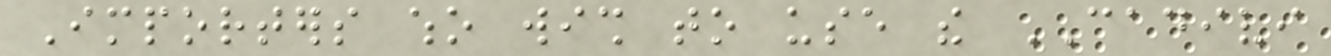Importers who wish to use the CADIVI
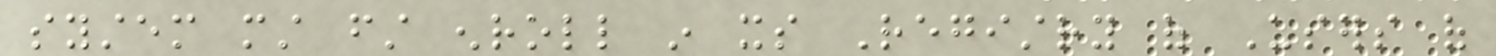system must first enroll in its Registry of Users of
